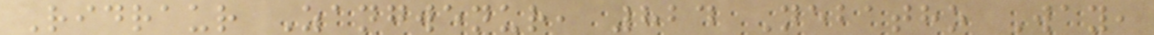Ridraur Zangwenur, 824 Nebatho Way,
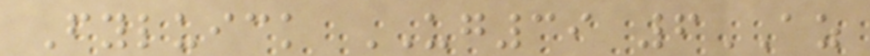Fyluick UG39 6AZ
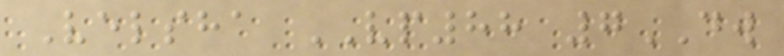Velsha VP88 7DW
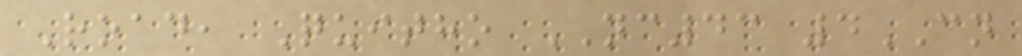Road, Quitho NC43 4CN
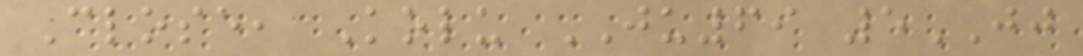Close, Kolu JU69 5JJ
